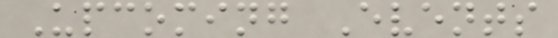Upcoming Events
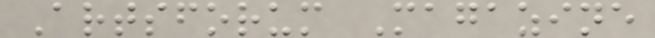Artsforum Magazine
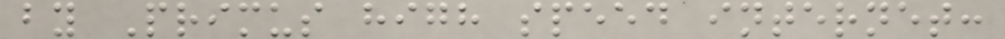by Primus high speed internet:
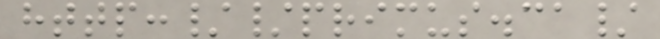http://primus.ca/
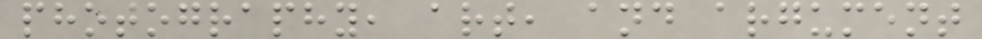photography, art, and argument
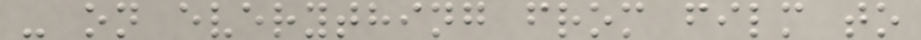- on everything from film to
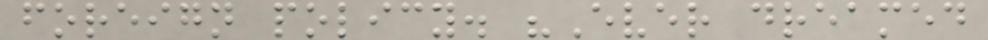foreign policy. "Ever dreamed
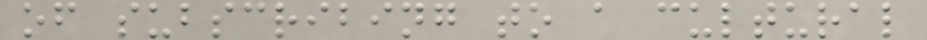of subscribing to a cultural
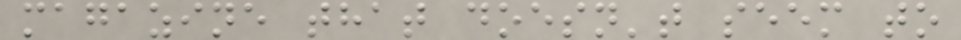magazine that doesn't seem to
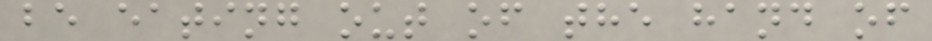be eating out of the hand of
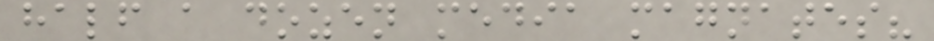half a dozen media magnates?
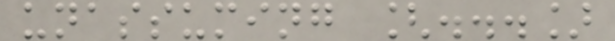unassuming [...]
